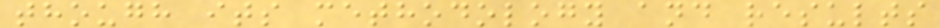though its methodology and results
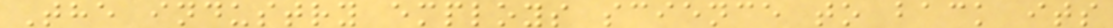The industry employs science to back its
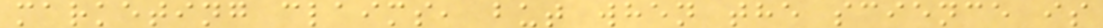marketing claims, but when the science is
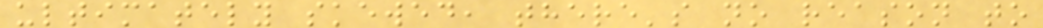ultimately skewed, there's no reason to
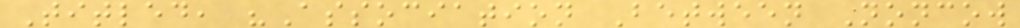Titled, "Association Between Noncow
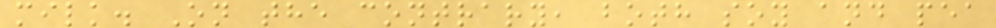milk. On the contrary, both soy and pea
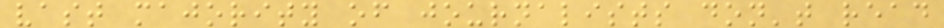vast majority of journalists don't read
